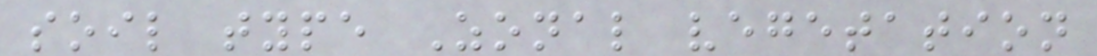soil type Zonal vegetation
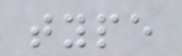type
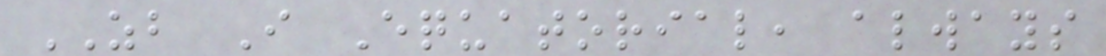ZB I Equatorial, always
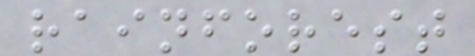rainforest
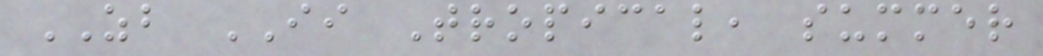ZB II Tropical, summer
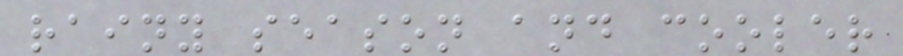rainy season and cooler
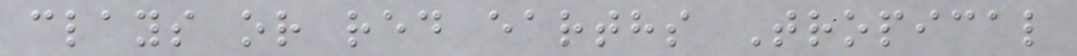clays or red earths Tropical
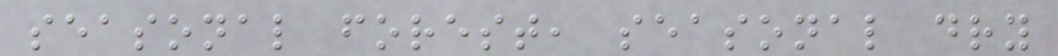seasonal forest, seasonal dry
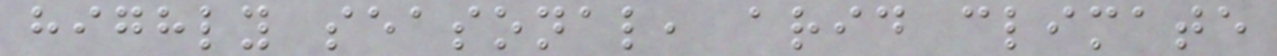highly seasonal, arid climate
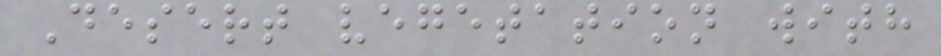Desert vegetation with
